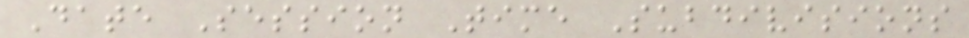Date Session Time Subdivisions
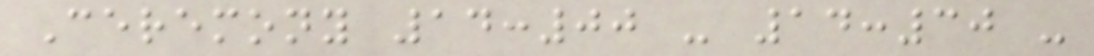Ceremony 14:00 - 14:30 -
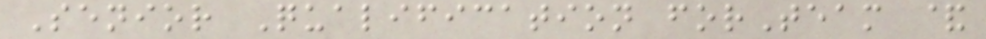Senior Qualification forTeam &
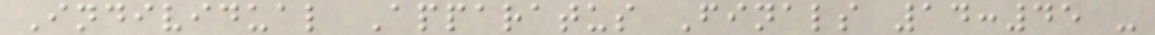Individual Apparatus Finals 14:45 -
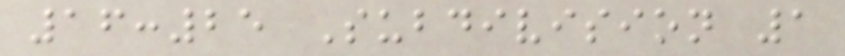16:25 Subdivision 1
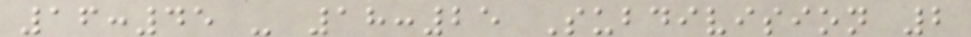16:45 - 18:25 Subdivision 2
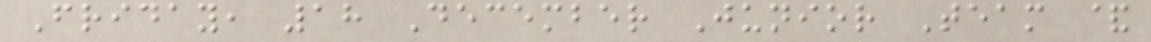Friday, 18 December Junior Team &
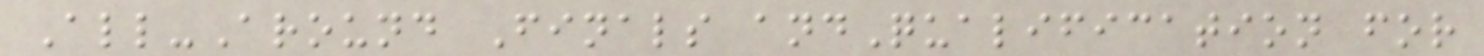All-Around Finals andQualification for
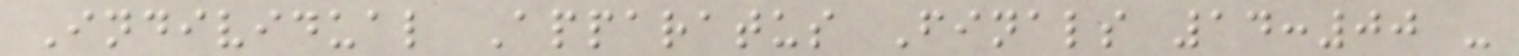Individual Apparatus Finals 14:00 -
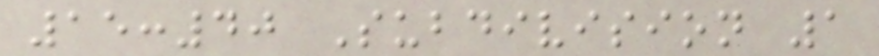15:40 Subdivision 1
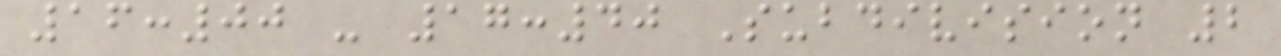16:00 - 17:40 Subdivision 2
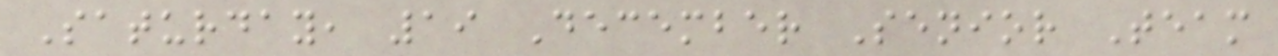Saturday, 19 December Senior Team
